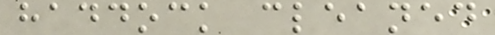haddock cleaned
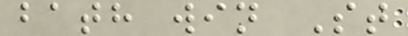bath win St
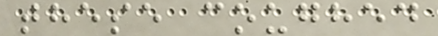these coughed
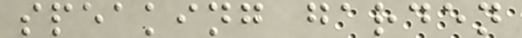speaking garden
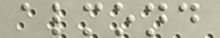almond
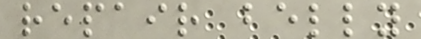repair belly
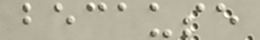because
